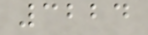3224
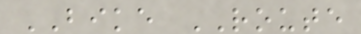BIKE ROUTE
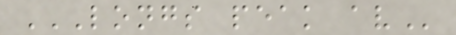LONGS PEAK AV
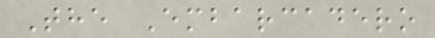The Embarcadero
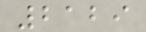2129
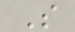S
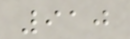910
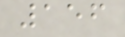156
